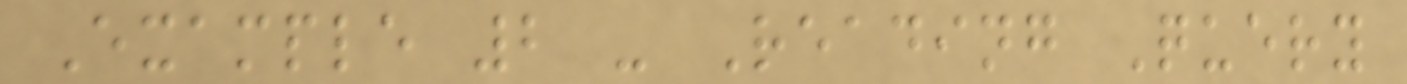Example 2 - Reading Query
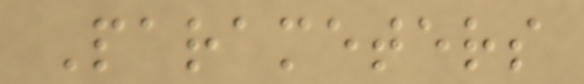Parameters
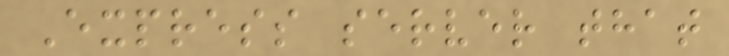Express server that
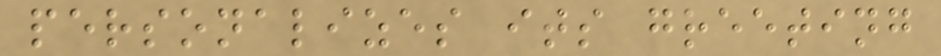personalizes its greeting
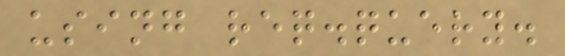using req.query.
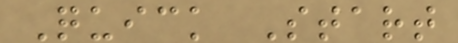Quick Start
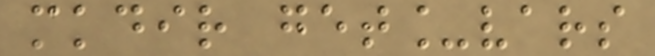mkdir get_vars
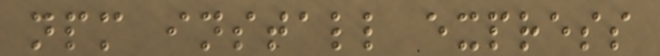npm install express
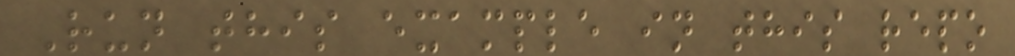Run this example in this repo
